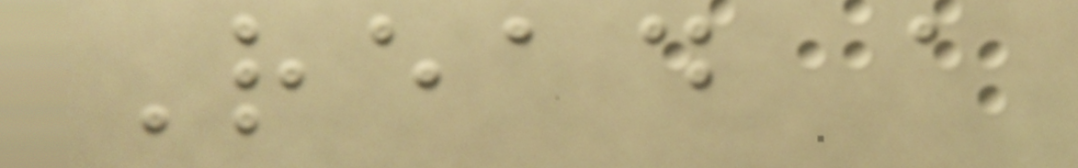Read a
